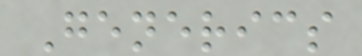Generics
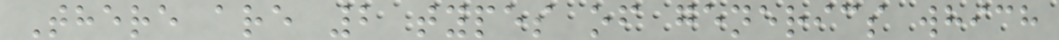There are 2 types of generics which
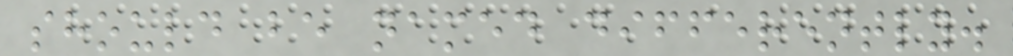should be named differently.
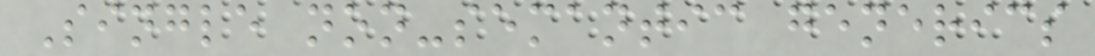Single non-semantic generics
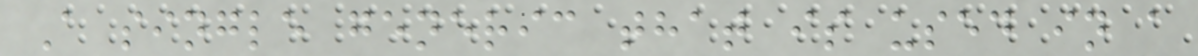A single generic that is used in a
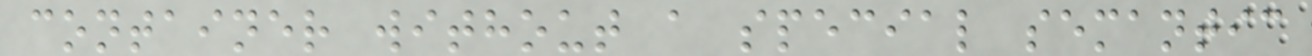container without a special semantic
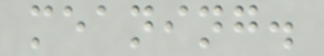meaning.
